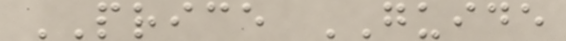PRICE GUIDE
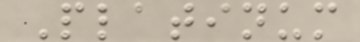Platinum
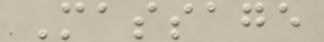Massage
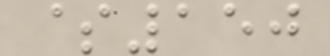$150
